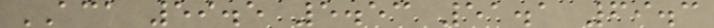ACA 59.5 5.53 51.1 69.3
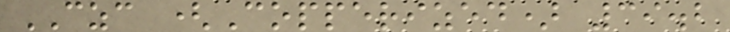CZC (Copperized) 39.2
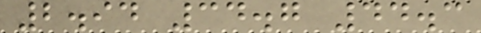2.94 34.7 44.3
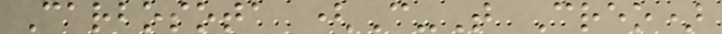Carbosota (C-T Creo)
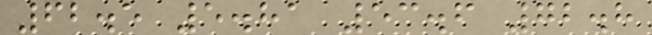62.5 5.81 53.6 72.8
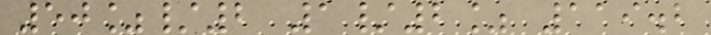50%/2 1/2% 119.2
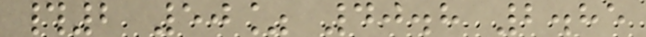#2 50% 40.8 2.85
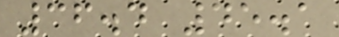36.4 45.1
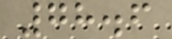78.6
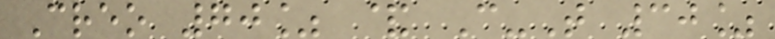Creo 70% & C-T 30%
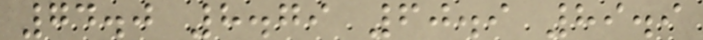74.0 8.79 60.9 89.9
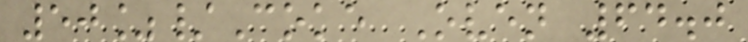50%/Coke Oven 64.0
